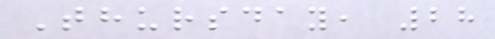Thursday, 28
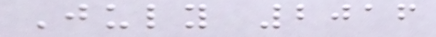July 2016
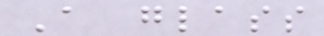A glass
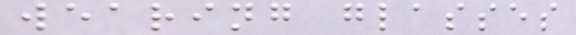wearing glasses
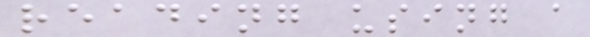reading using a
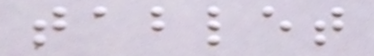tablet
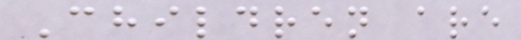Children are
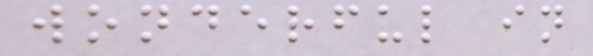wonderful in
